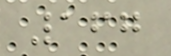167
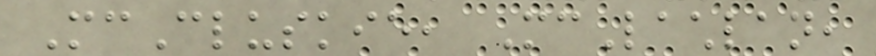McCluskie, McLachlan,
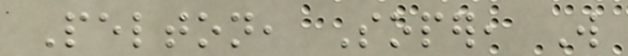Pelton, Soper, Will
